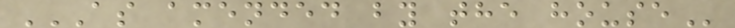AS AMENDED BY THE HOUSE
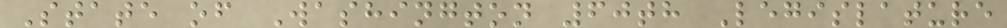State of Washington 60th Legislature
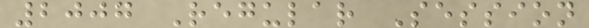2007 Regular Session
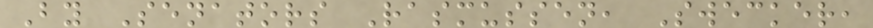By Senators Rasmussen, Swecker,
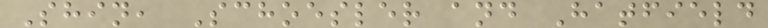Shin, Schoesler and Hatfield
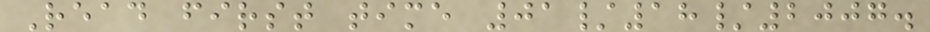Read first time 01/18/2007.
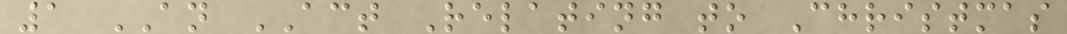1 AN ACT Relating to Christmas
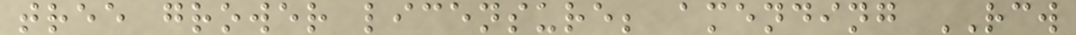tree grower licensure; amending RCW
